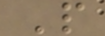P
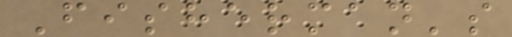Fisherman's
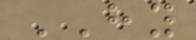HY
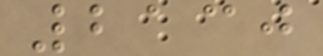2130
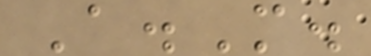A.M.
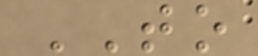TO
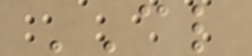CL
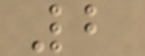2
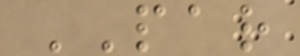PAR
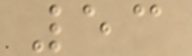53
